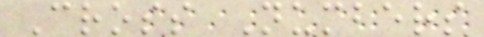Cross Numbers
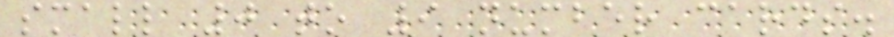small 0 to 9 number cards.
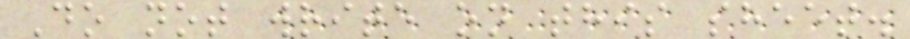Do not write on this sheet.
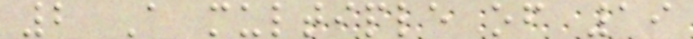2 A multiple of 19
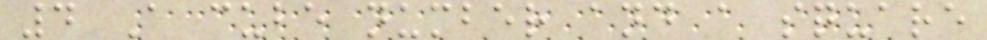4 A cube number and a square
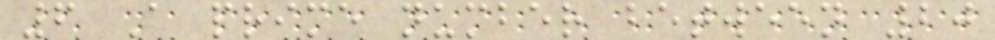6 A prime number between 20
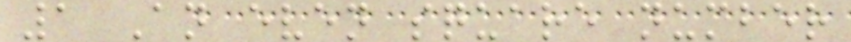1 An even square number
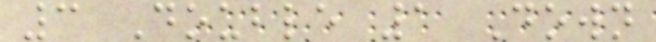3 Double 1 Down
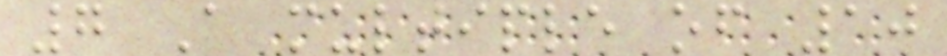7 A multiple of 10
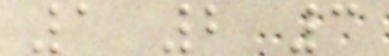1 2 3
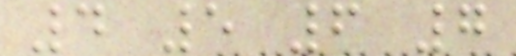4 5 6 7
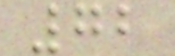72
